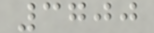3700
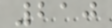210
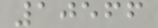10566
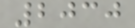2030
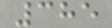385
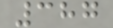387
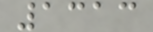1313
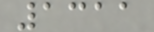1311
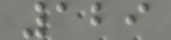129
